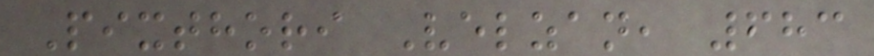Pixthori Velzan, 683
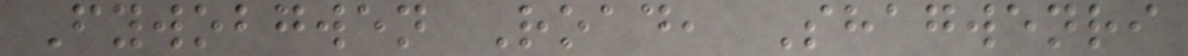Fywobgwen Road, Shagwenri
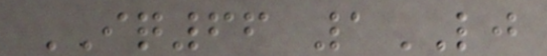IQ66 1LJ
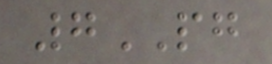7PG
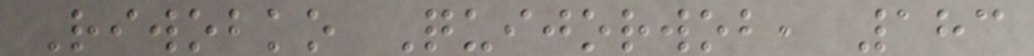Riwobko Quijorwob, 183
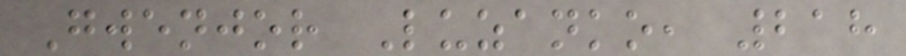Gwenjor Luzanko, 218
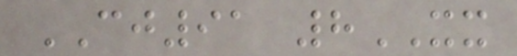CJ91 8XX
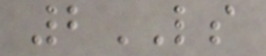2LS
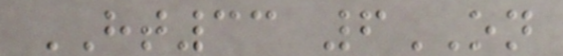HT33 6ON
